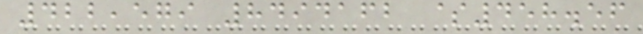422,579 8494162 $458.56
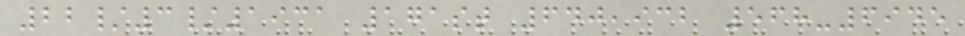22/3/1931 171st 640,932 568-6945
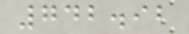742.92
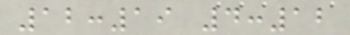12:19 4:12
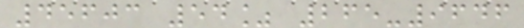45603 54% 265-9646
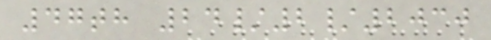47th 24/2/2030
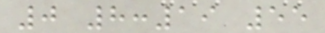0 8:19 55
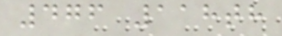476 118th
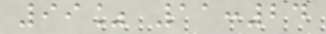99% 11:24
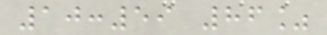10:59 86%
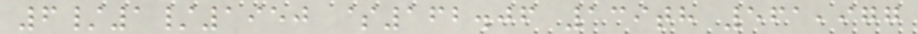6/1/1950 $162.06 139th 561,977
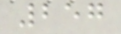257
